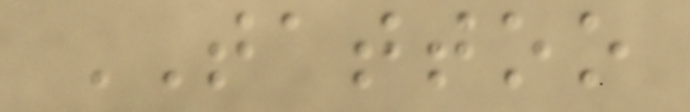TATTOO
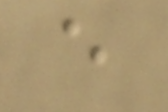e
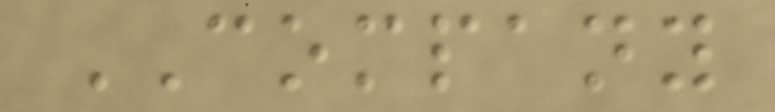COMPANY
